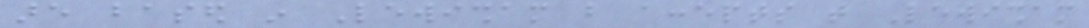are based in Lewisham but accepts that Lewisham
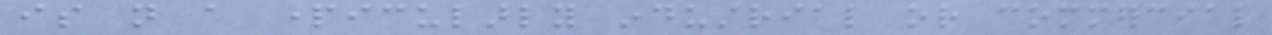is not a particularly industrial or commercial
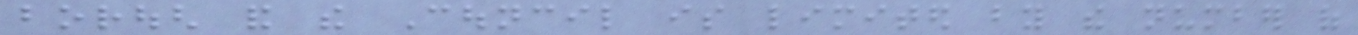borough and the Council is limited by the number of
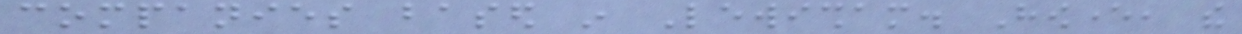companies based in Lewisham. However, the
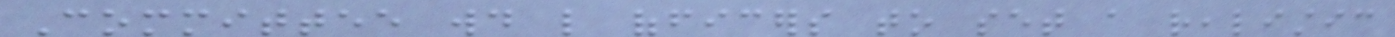Committee would like officers to set a realistic
